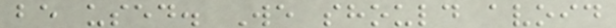be used. We should avoid
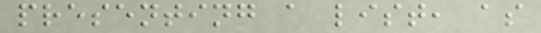presenting a list, as
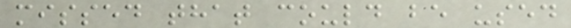missed that could be used
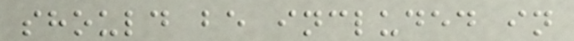should be included in
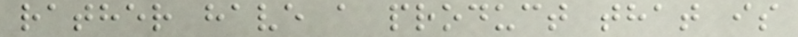rather have a product that is
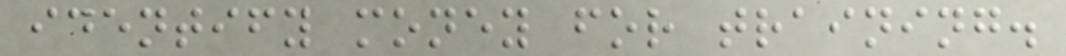identify money for training.
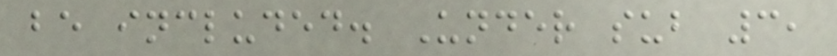be included. Under sub 3,
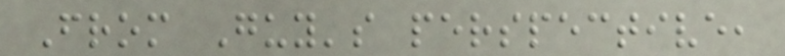From Guy's perspective,
